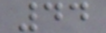44
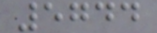5744
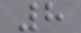8
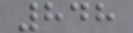848
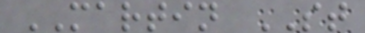MARTIN ST
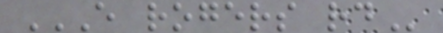E ROGERS RD
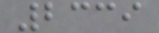2339
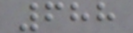688
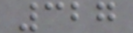327
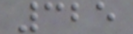325
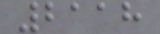2118
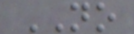NO
